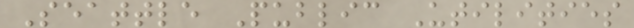Seattle Public Utilities
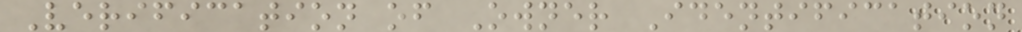Verification of Owner Identification
